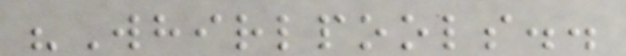"Whirlpools..
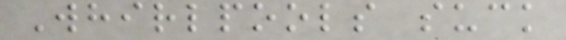Whirlpools suck
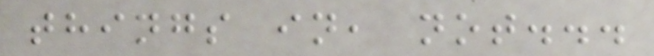things in, not...
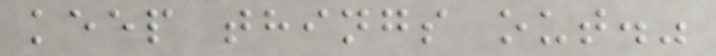keep things out."
